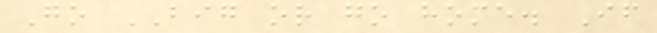Go BIG or go home. If
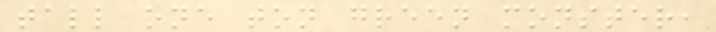tall one ton green monster,
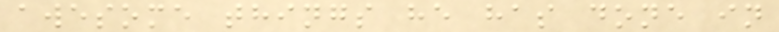awesome things he has done in
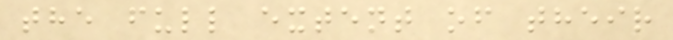the full extent of their
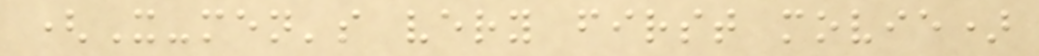(X-men's very first movie)
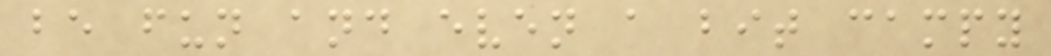be fun and even a bit campy
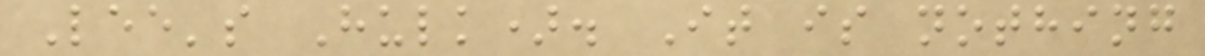Lee's Hulk). It is nothing
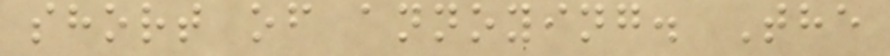short of annoying. The
